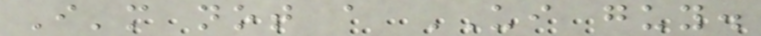I'm not a UI guy.
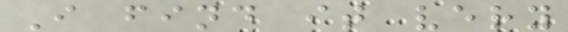I find it very
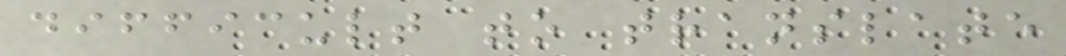difficult to translate
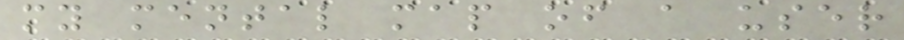my mental map of a user
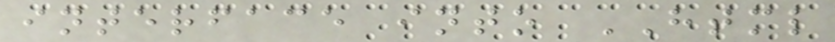interface into HTML
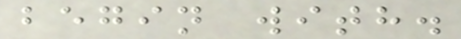begin with.
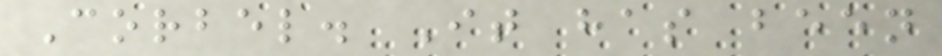Corbel. It has been
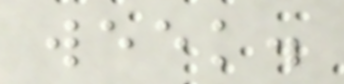week.
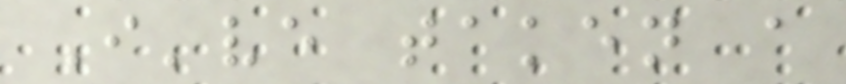I've taken a
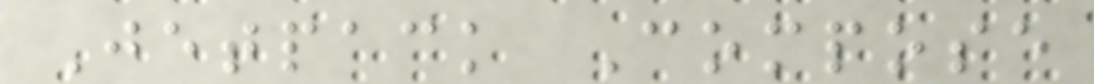Jetpack Compose
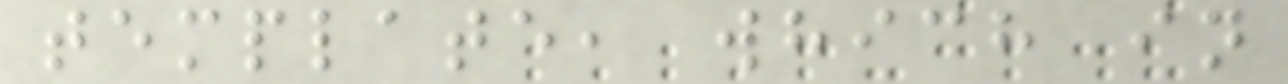template, which in
